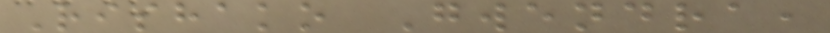Rishako Gwendra,
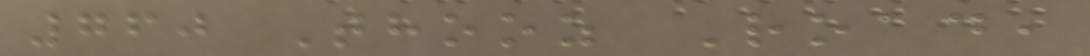760 Thooz Road,
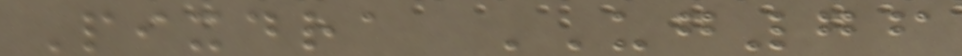Pixdra UG76
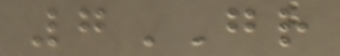7GR
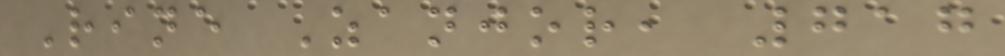Rine Zanjor, 717
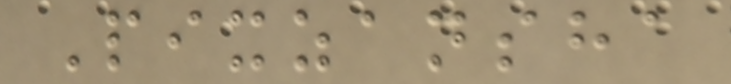Pixzansha
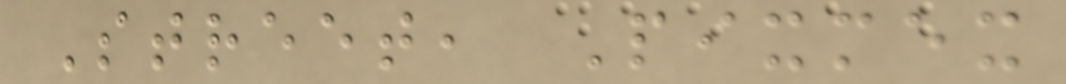Street, Pixmex
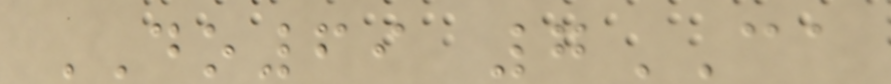DO69 7CA
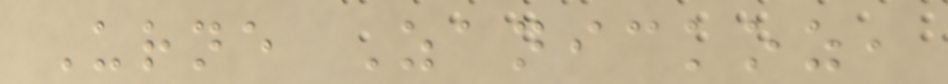Urne Zanickoz,
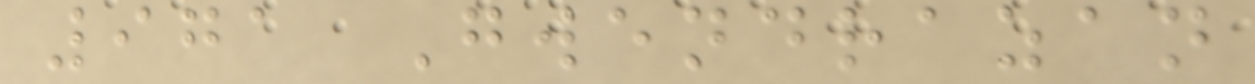971 Gwendrazan
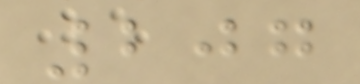207
